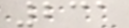231
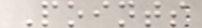Points
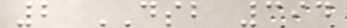2 DSB 394
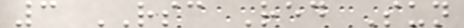3 RSC Red Sun
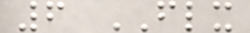6 FLX
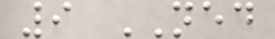9 NED
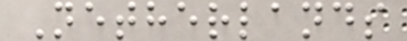Netherlands
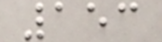153
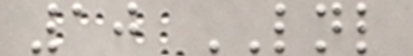10 LNL
